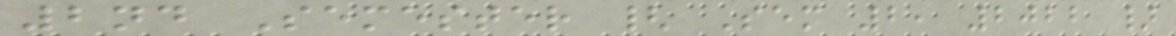2nd Semester { Sem 2, 2022 }
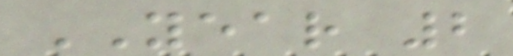YEAR 2
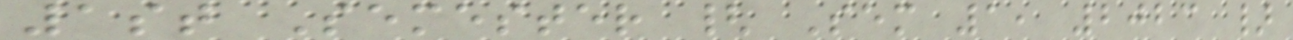1st Semester { Sem 1, 2023 }
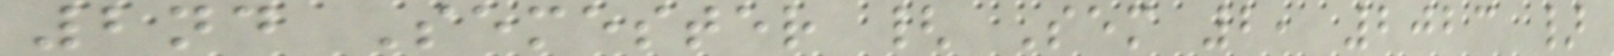2nd Semester { Sem 2, 2023 }
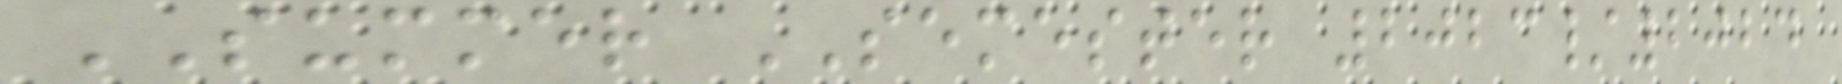SUMMER SEMESTER 2023/2024
